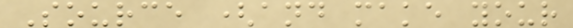Source (and make your
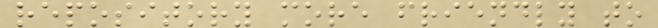repository more friendly to
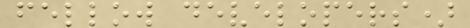fellow developers)
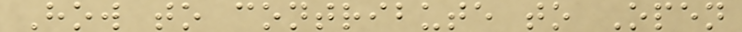How to contribute to Open
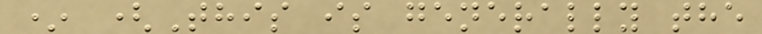* (This is generally the
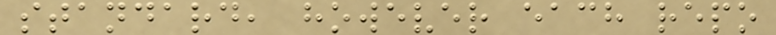standard, however each repo
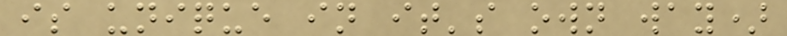is unique in it's own way)
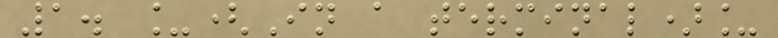1. _(In a terminal)_
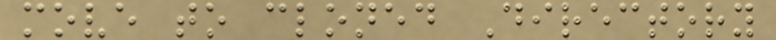move to cloned Directory
